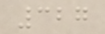327
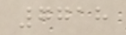7718
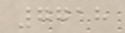7718
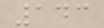143
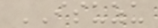ISUZU
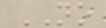NO
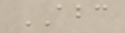ABC
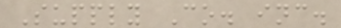Supply Co. inc.
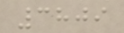3809
